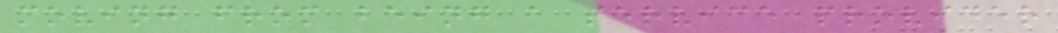moving from being a service provider
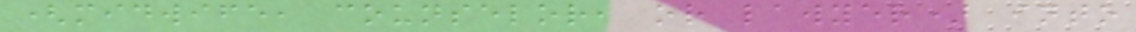(midwife, counselor, or lawyer) into
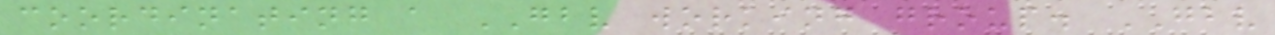coordinating a GBV working group. GBV
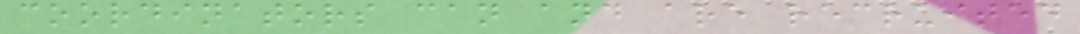coordinators can and are recruited
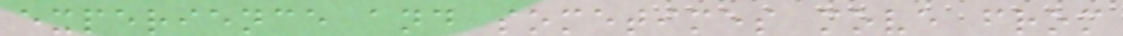experience and sometimes move from
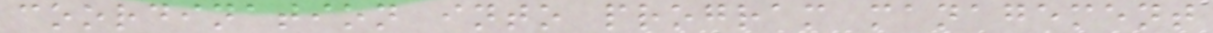coordination into program management
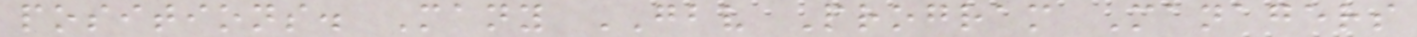positions. Many GBV Program Managers
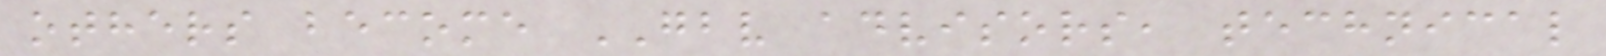others become GBV advisors, technical
